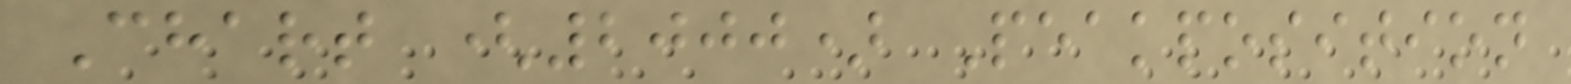Chart (2000) Peakposition
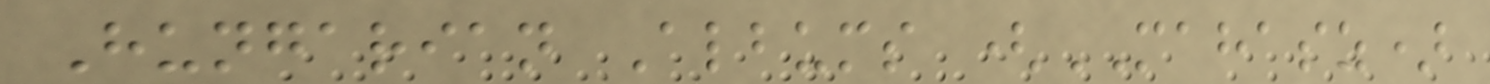Hungarian Albums (MAHASZ)
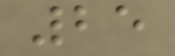25
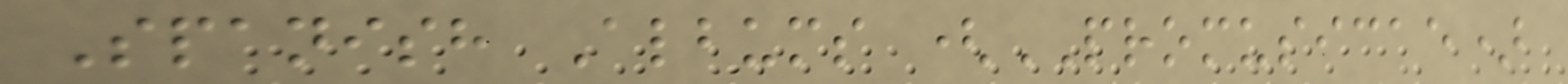Spanish Albums (PROMUSICAE)
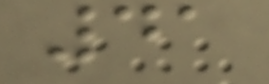41
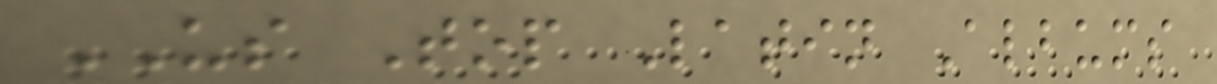US Top Latin Albums
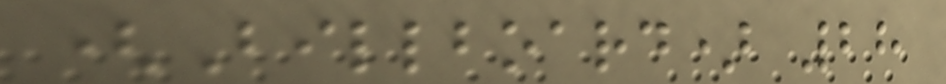(Billboard) 28
